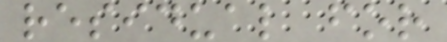residual for
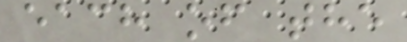each of the
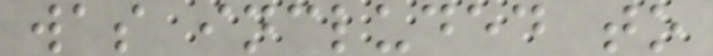was included to
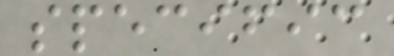specific
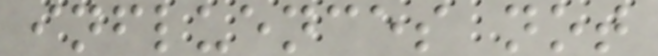influences not
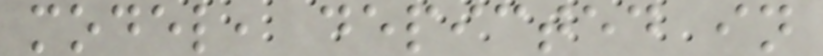model, depicted in
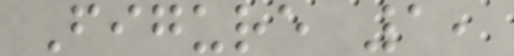Figure 1,
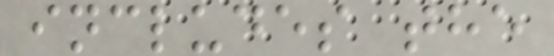includes the
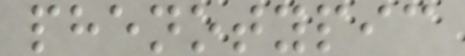phenotypic
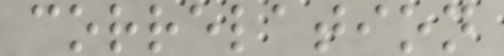correlation
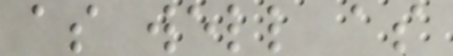as well as
